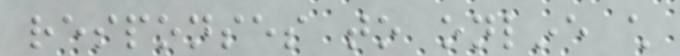responses to online child
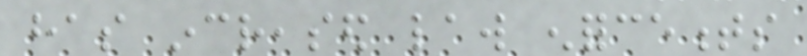has increased law enforcements
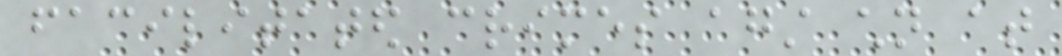facilitated crimes against children at
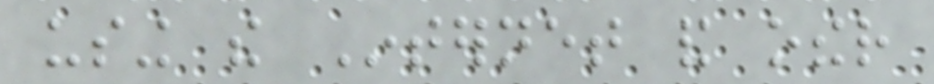using the Internet and other
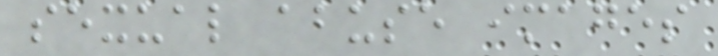sexual abuse images
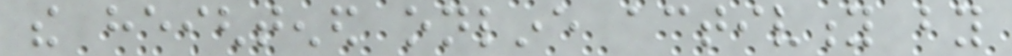the heightened online activity by
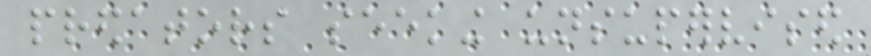predators seeking unsupervised
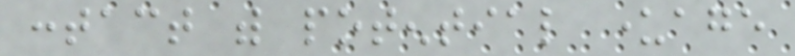contact with potential underage
